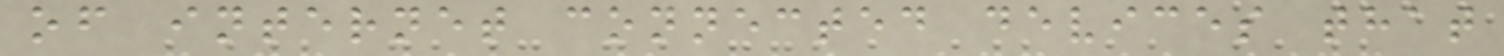of internet connected devices that
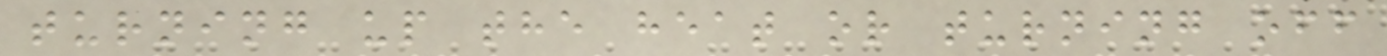turning up the heat or turning off
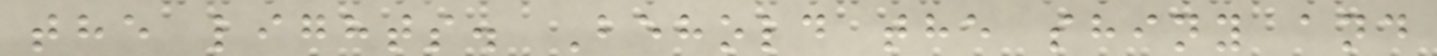the lights. Behold the shiny and
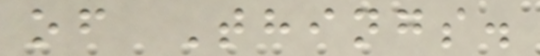of Things.
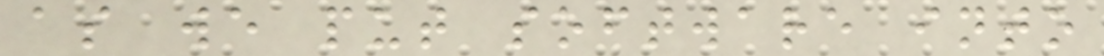as we put software into
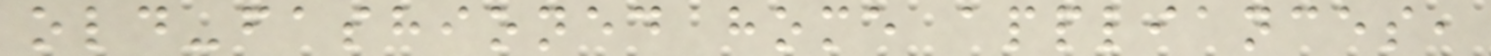old-fashioned home appliances,
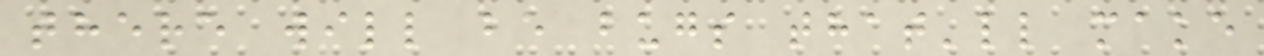there will be bugs that'll make
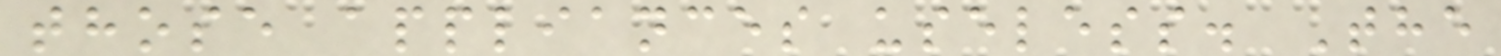those appliances useless. The
